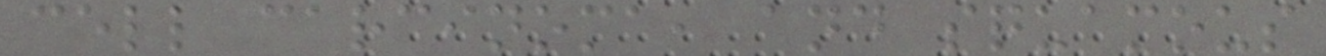cell carcinoma, and squamous
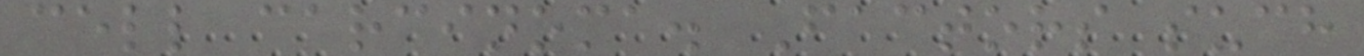cell carcinoma. Factors such
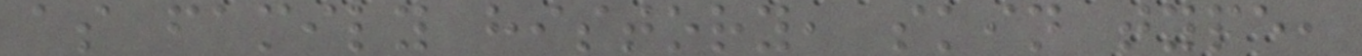as family history, skin type,
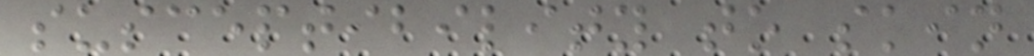susceptibility to skin
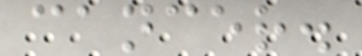cancer.
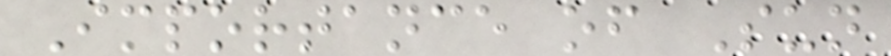Importance of Sun
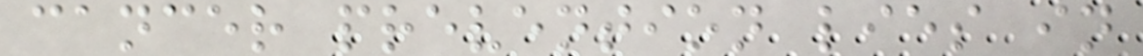cancer prevention lies in
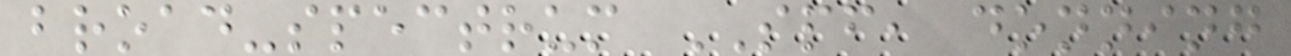broad-spectrum SPF, donning
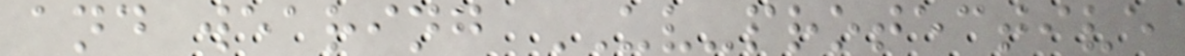and wearing UV-protective
